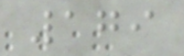179
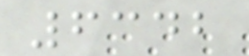6342
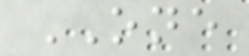ONE
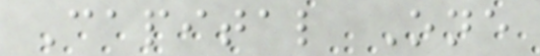Capital One
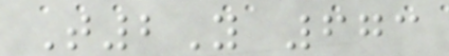T2Y 673
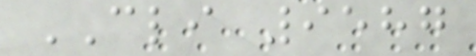CLI 9587
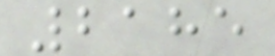2185
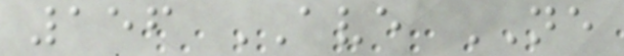156 AVE NE
